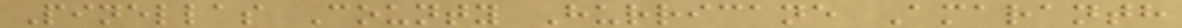Pinellas County Hurricane Amaranth
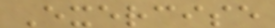Exercise
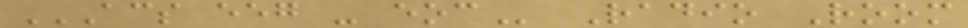ACS EEG - EOC Radio Room
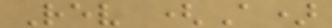Rev (A)
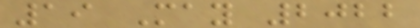19 May 2022
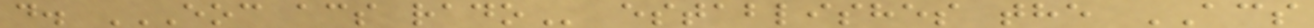d. EOC ACS RADO establishes the ACS
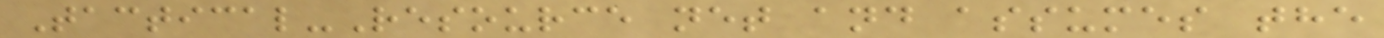Tactical-Resource net and assumes the
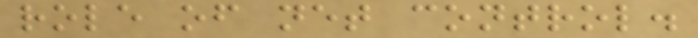role of net control.
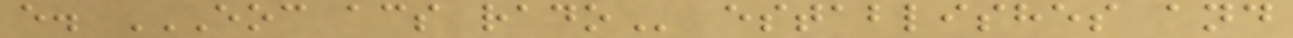e. EOC ACS RADO establishes and
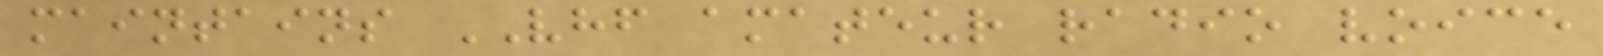maintains VHF amateur radio voice
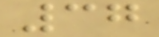37
